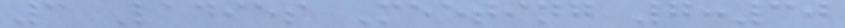3 Ladies Meeting 7:30
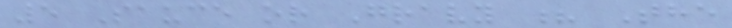5 Sauce or Gravy ? The
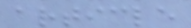article
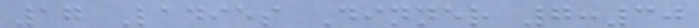17 Ladies Dinner 7:30
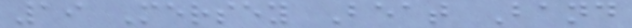19 Mersey Beat Band
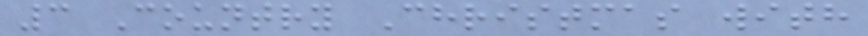3 Country Christmas with
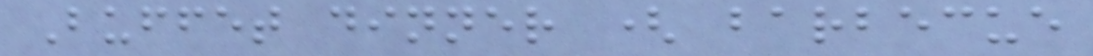Buffet dinner ( barbecue
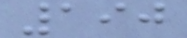190
